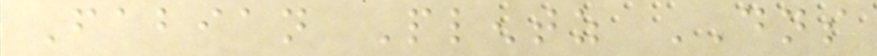Fabian Plentz DNS
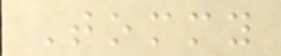Tommy
